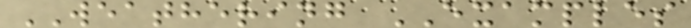WEATHERING EXAMPLES
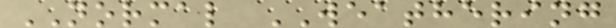NORMAL WEATHERING
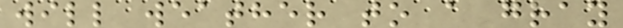will weather to a gray
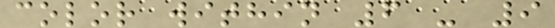color within 6 - 9
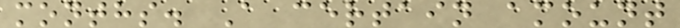months. A certain amount
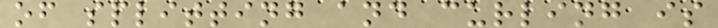of splitting and curling is
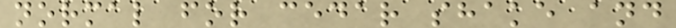normal for cedar shake and
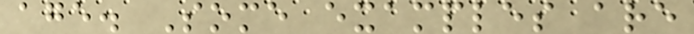age. Some examples are
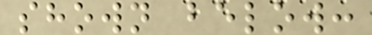shown below:
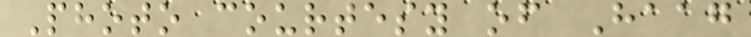Photo courtesy of Haag
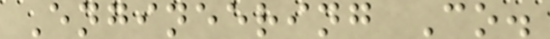Engineering Co.
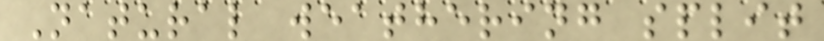Natural weathering split
